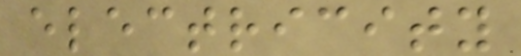electricity
